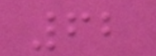62
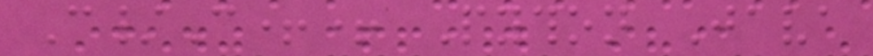C/C++ Python Java
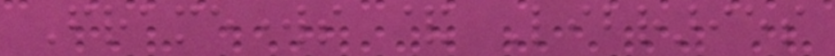Frameworks & Libraries
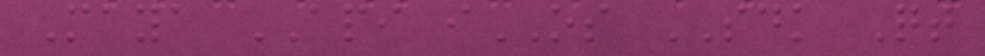Maya API iOS SDK Qt
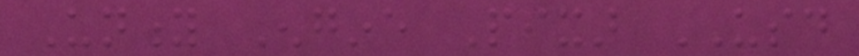Unity Engine Pixar USD
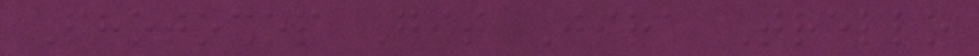Photoshop Git Jira Trello
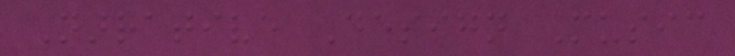Narrative Design Music
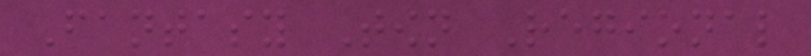Fantasy Town Regional
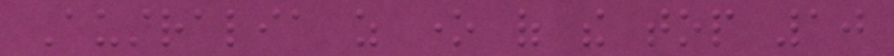Australia as one of the top 10
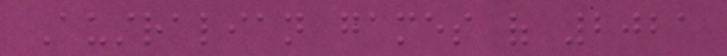Australian games of 2021
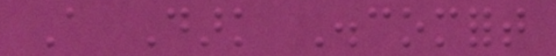A Dark Discomfort
